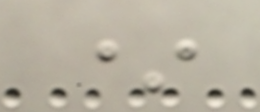*
